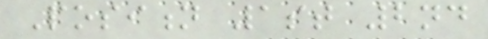Position 1st 2nd
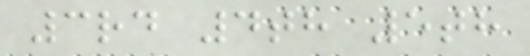3rd 4th 5th
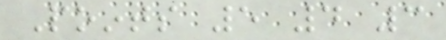Points 5 4 3
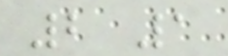2 1
